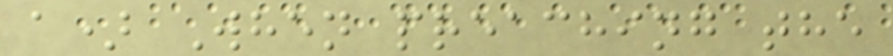a) When preaching the
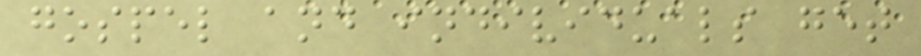gospel and individuals get
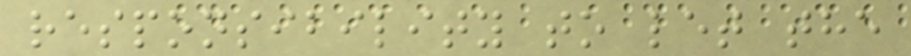responsibility to let the
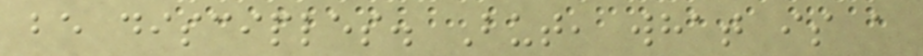be disciples. But, what is a
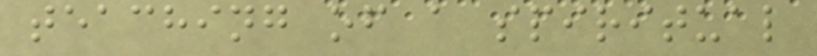teaching of a spiritual
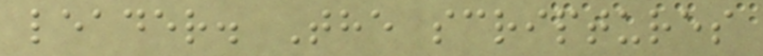leader. The scriptures
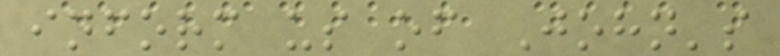inform us of John's
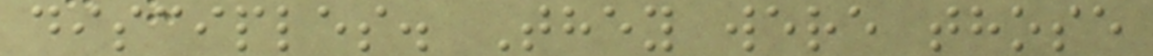disciples. They were those
